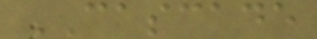CASCADE
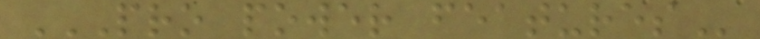PRO POWER FEATURES
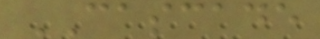CASCADE
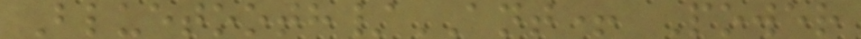Bluetooth/ANT+ Power
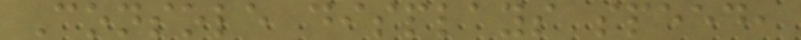Console displays speed,
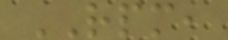RPM,
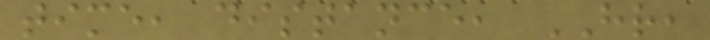time, distance, HR,
